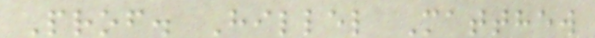Prof. Hillel Matthew
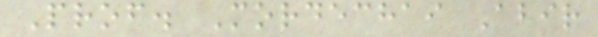Prof. Mordechai Abir
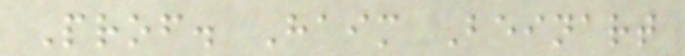Prof. Haim Beinart
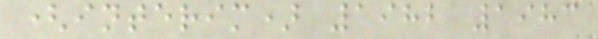(interim) 1982 1983
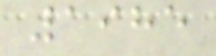1985
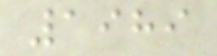1989
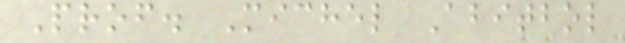Prof. Michel Abitbol
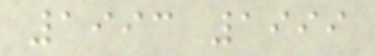1993 1999
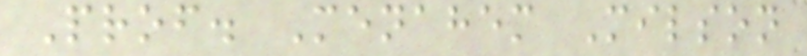Prof. Menahem Milson
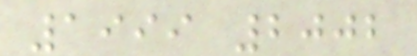1999 2002
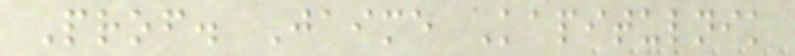Prof. Jaime Kapitulnik
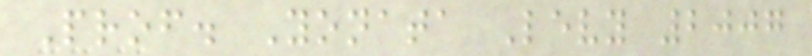Prof. Yonata Levy 2007
